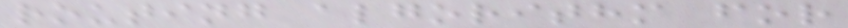routing algorithm for
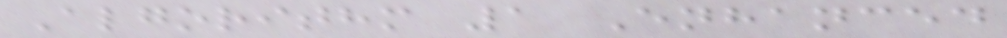Algorithm 1 Enhanced
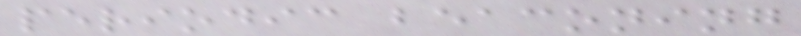periodic beaconing
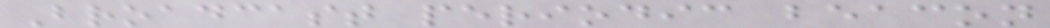Broadcast periodic beacon
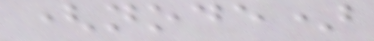(node)
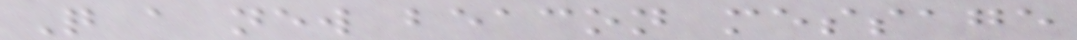Q a new beacon message
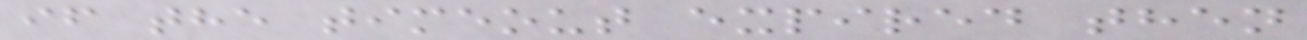if the timeout expired then
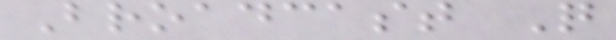Broadcast Q
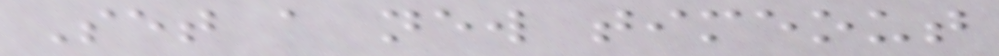Set a new timeout
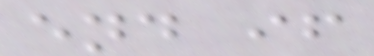end if
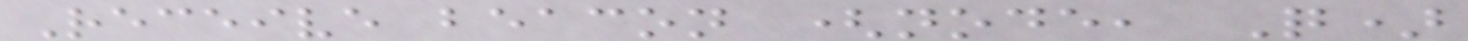Receive beacon (node, Q)
